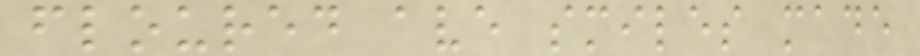floured ave smiles made
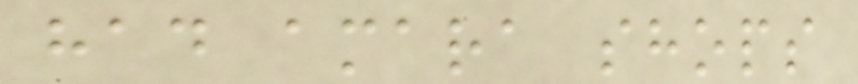had amara shops
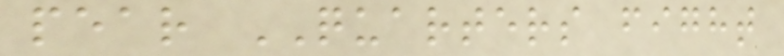pear QUARTERS fight
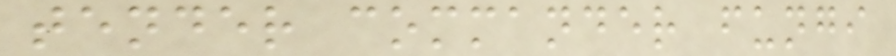tender commander fungi
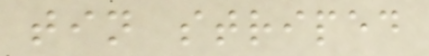tin striped
